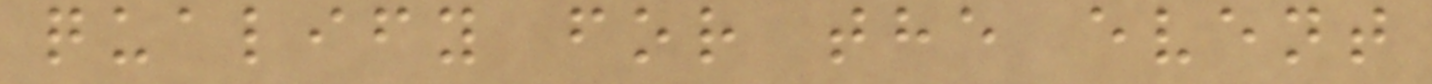qualify for the event
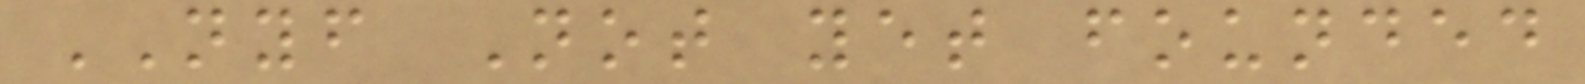NYF Not yet founded
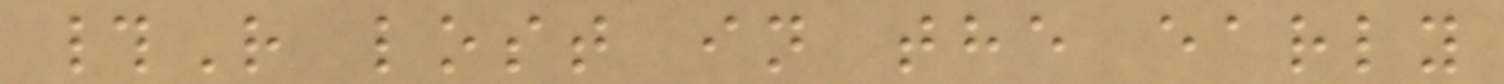#R lost in the early
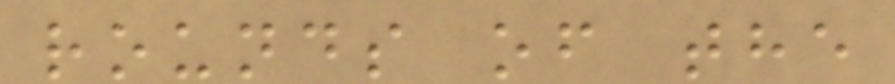rounds of the
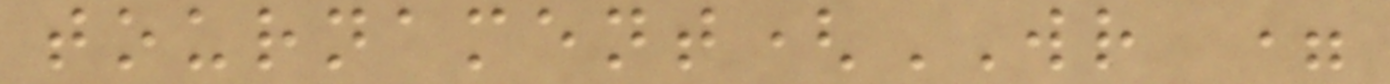tournament(WR =
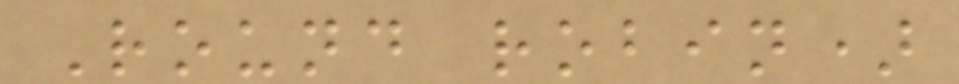Round robin)
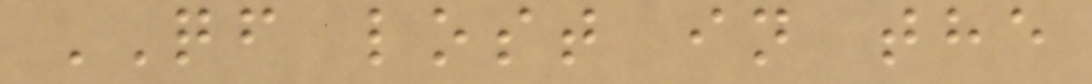QF lost in the
